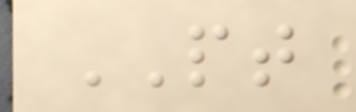PT
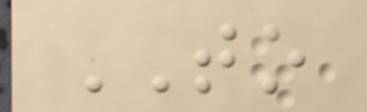TO
